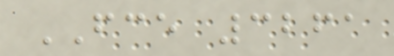FCE 3261
